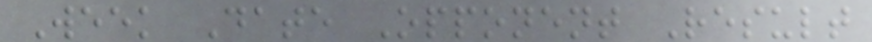Week Date Opponent Result
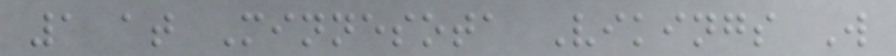1 at Minnesota Vikings W
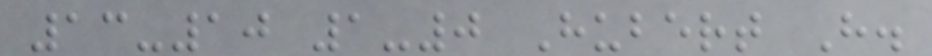13-10 1-0 Hubert H.
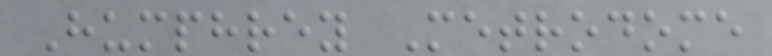Humphrey Metrodome
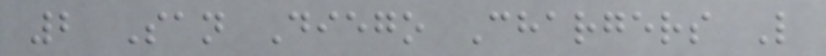2 San Diego Chargers L
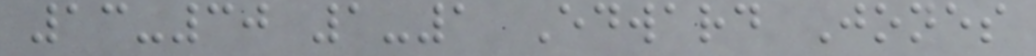13-30 1-1 Edward Jones
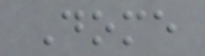Dome
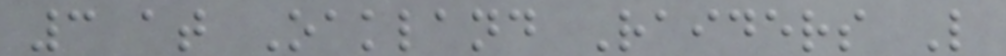3 at Oakland Raiders L
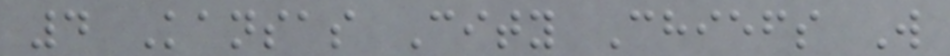4 Kansas City Chiefs W
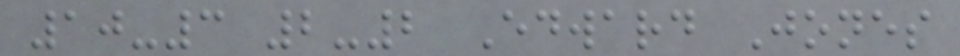10-3 2-2 Edward Jones
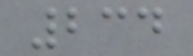234
